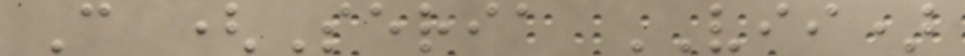C (Seria VII)
